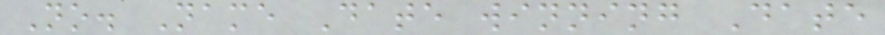No. Name Date winning Date
